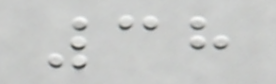38
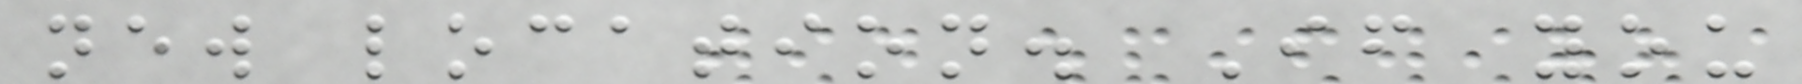new location. If you
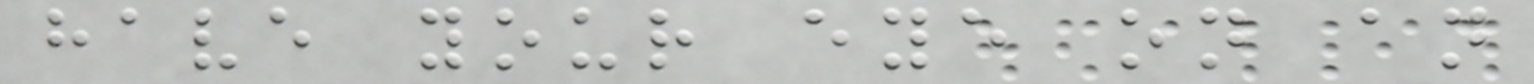have your eye on an
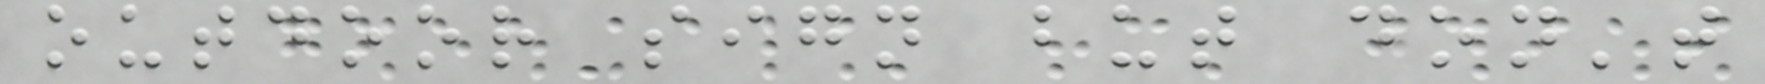outdoor sign but don't
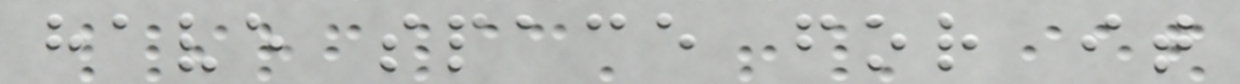have space for it
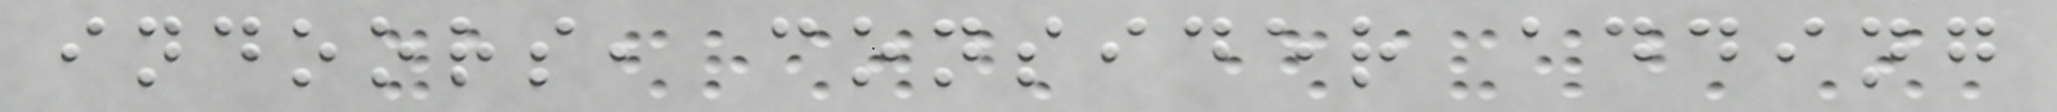indoors, consider adding
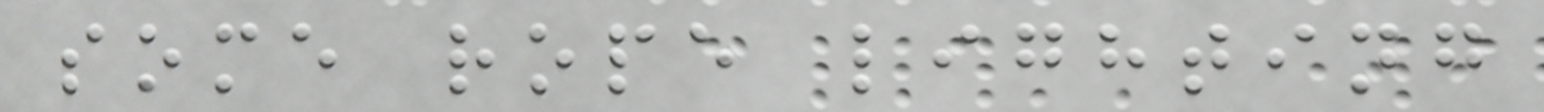some rope lighting
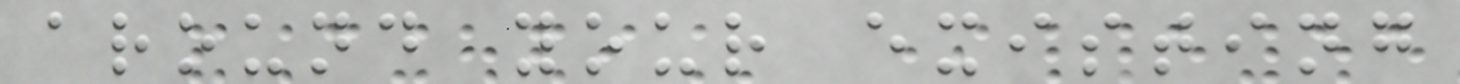around your existing
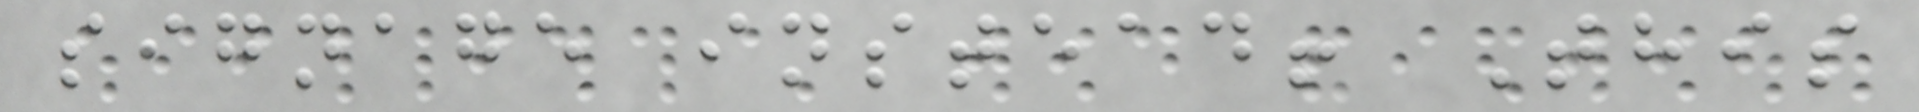signage instead! This
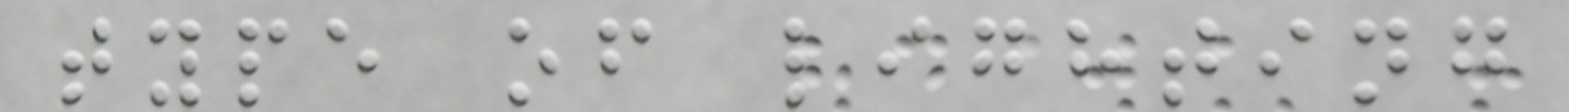type of lighting
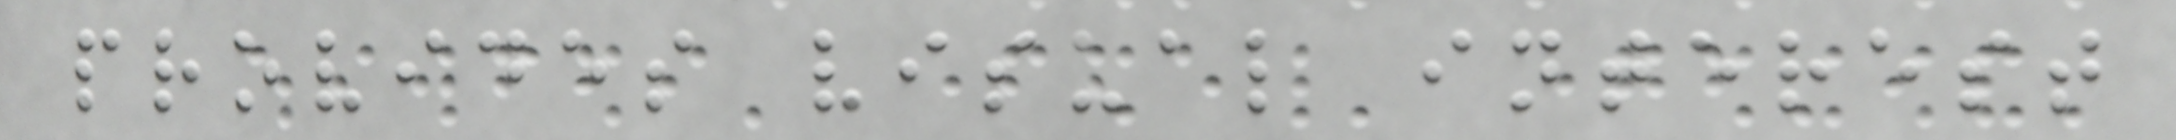provides visual interest
